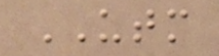UTM
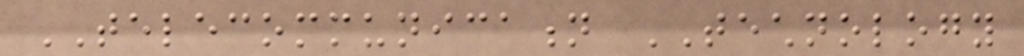TELECOMMUNICATION TECHNOLOGY
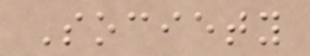Society
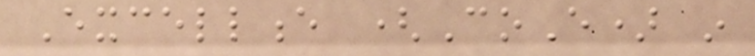Excellence (CoE) in
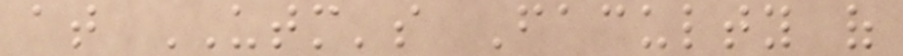at UTM's Faculty of
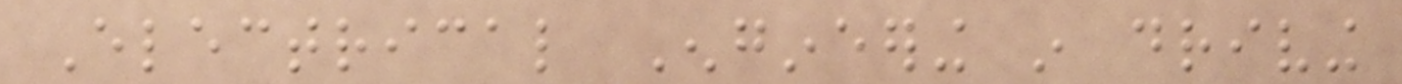Electrical Engineering in driving
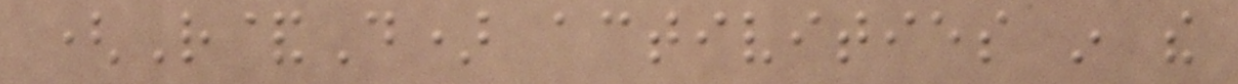(R&D) activities in the
